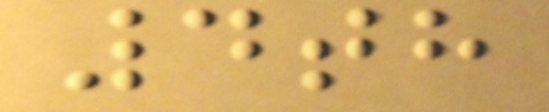4th
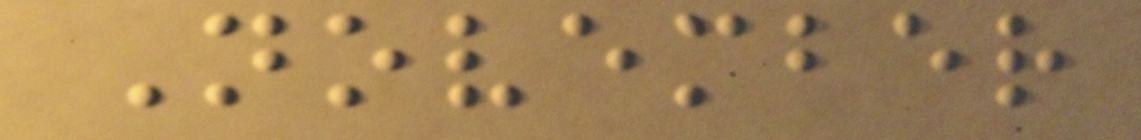November
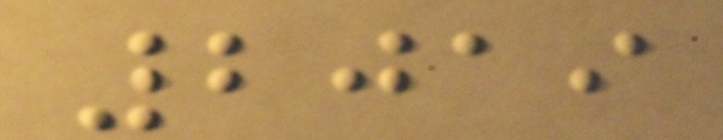2019
